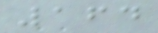164
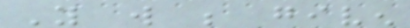You will be given
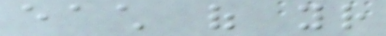each of your
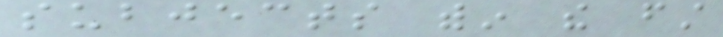subjects within the first
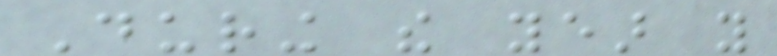During the year you
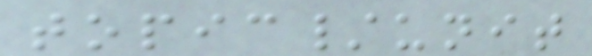topic/unit
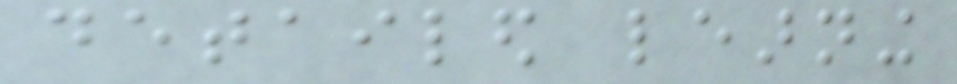detailed learning
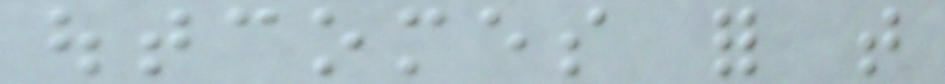outcomes for that
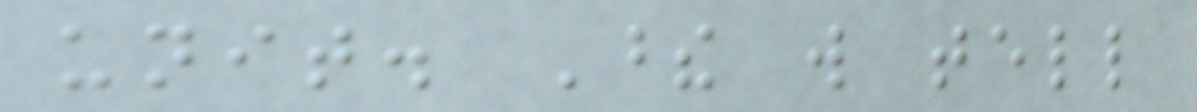unit. These will tell
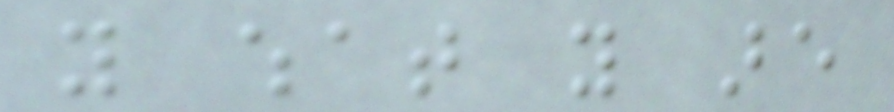you what you are
